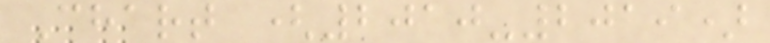Chart (2010-2019)
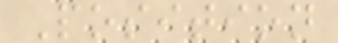Position
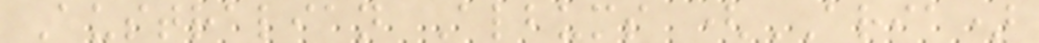Australian Albums (ARIA)
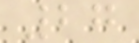27
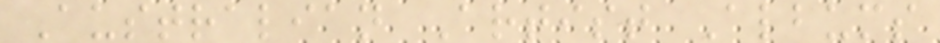Australian Artist Albums
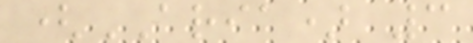(ARIA) 3
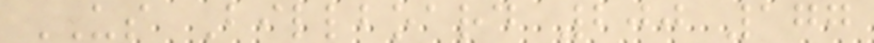US Billboard 200 177
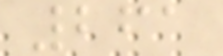261
